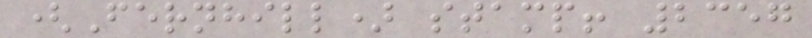(Fernhill) stamp! 2357
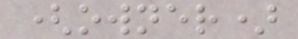(owner)
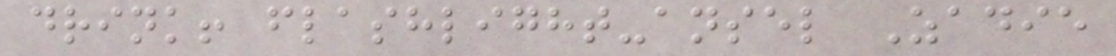drink! flashlight-ansel Zadie
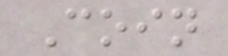Coin
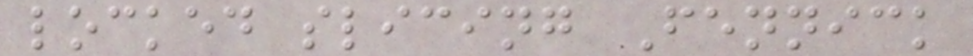locked slicing Fennick
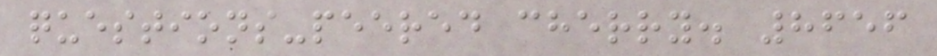questions-peered cherry. 8656
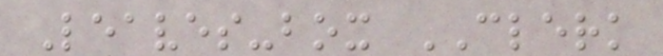Leaves-box CLERK
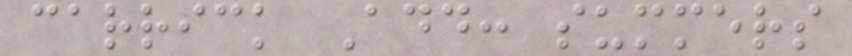carrick Add: summers
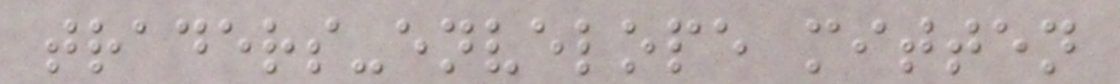traders-envelope mitten
